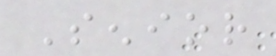Senior
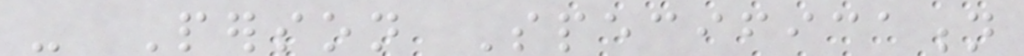- Person Specification
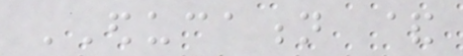EDUCATION &
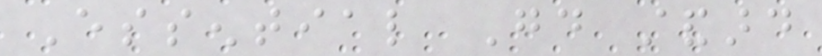Essential Good standard
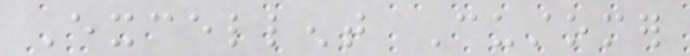Excellent Customer
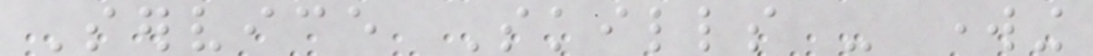Service Skills - working
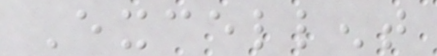Excellent
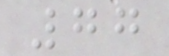77
